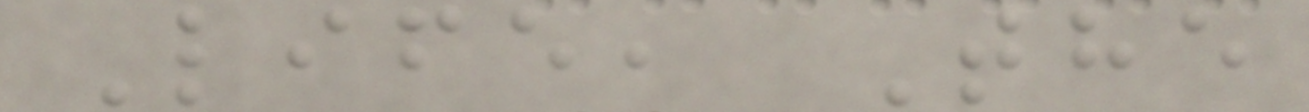Life, The
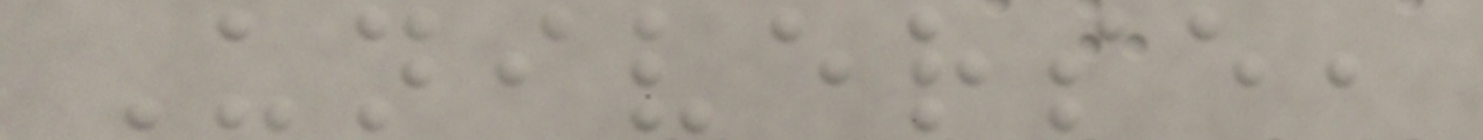Universe,
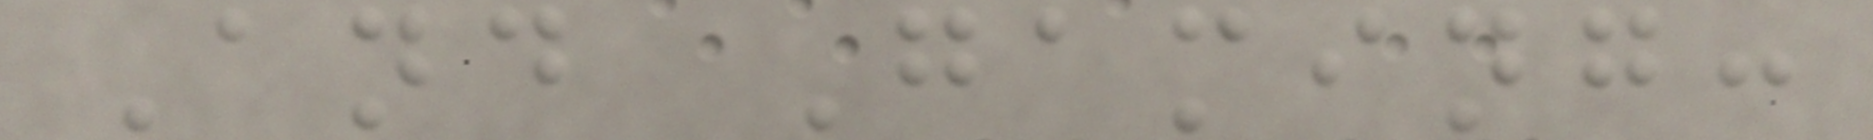And Gaming:
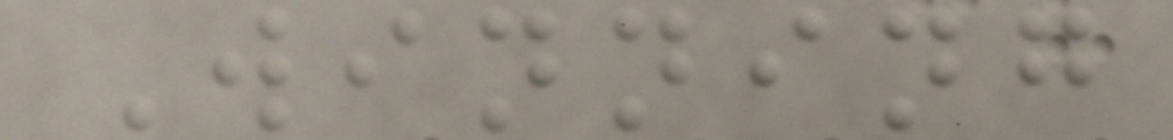Winning
